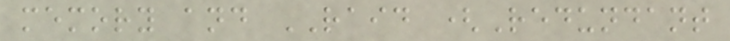memory and RAID (Redundant
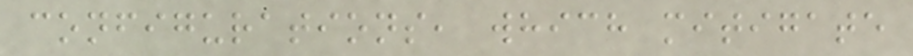configurations, which mitigate
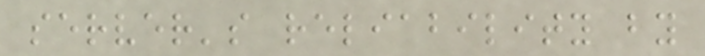server's reliability by
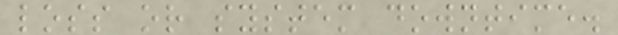loss or system downtime.
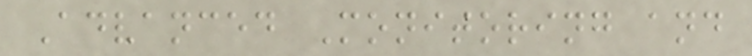Advanced Monitoring and
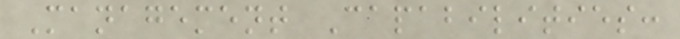Management Capabilities:
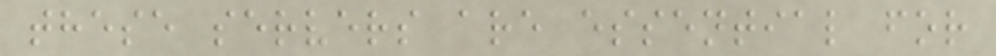these servers are essential for
